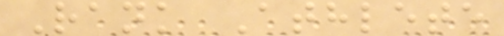Rank Athlete
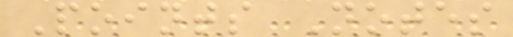Points Notes
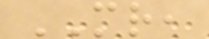MR,
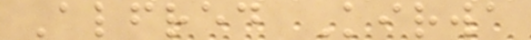Alfred Kirwa
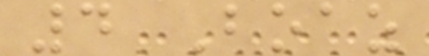4 Boaz
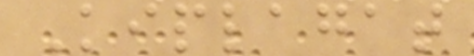Kiplagat
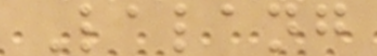Lalang
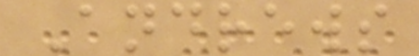Andrews
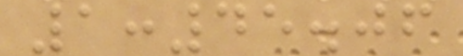1:45.06
